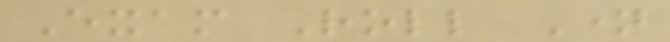Exam Roll Name
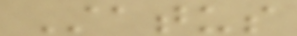Status
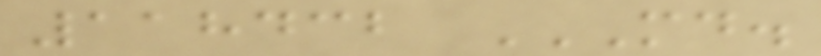118432 MD.
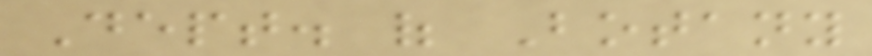Dept. of Botany
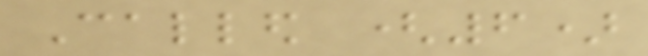Called (6)
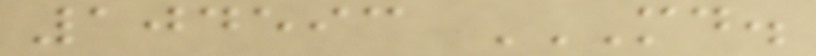104593 MD.
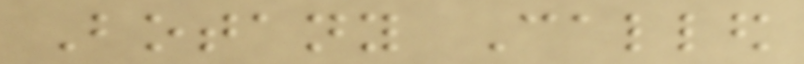Botany Called
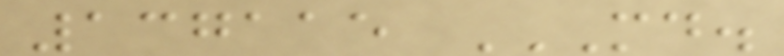137115 MD.
